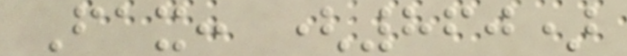Fax: (860)
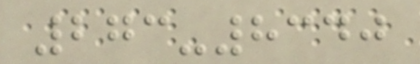273-8340
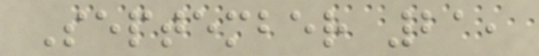September 21,
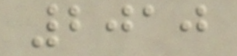2010
